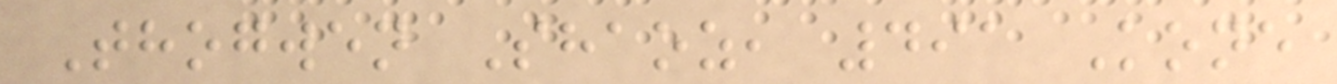Thogwen Shaoz, 491 Kone
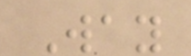Way
